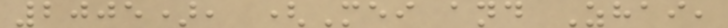2005), (Mei and Zhai,
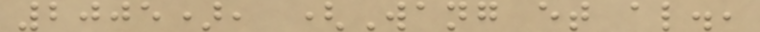2005), (Wang et al.,
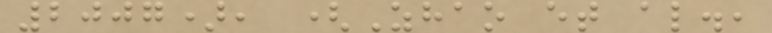2007), (Zhao et al.,
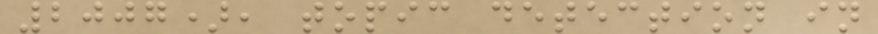2007), topic detection in
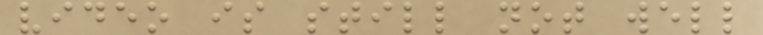video is still not well
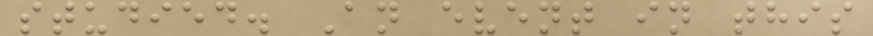studied. An event in this
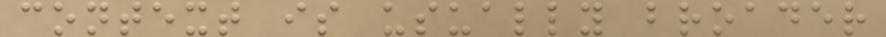context is usually broader
